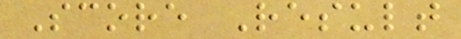Score Result
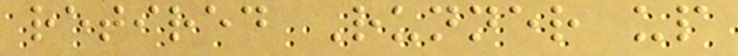retired Runner up
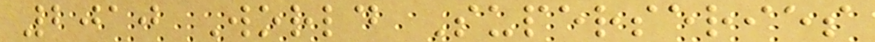2010 World Superseries
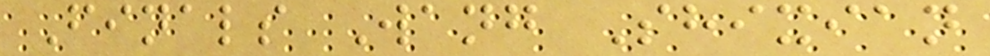Finals Wang Shixian
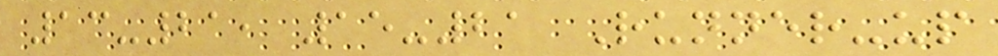13-21, 15-21 Runner-up
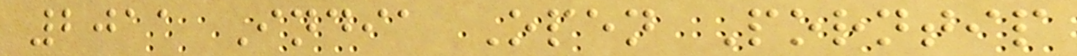2011 India Open Porntip
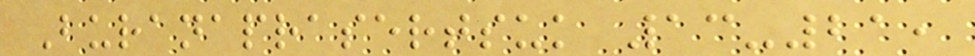Buranaprasertsuk 13-21,
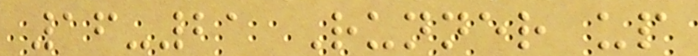16-21 Runner up
